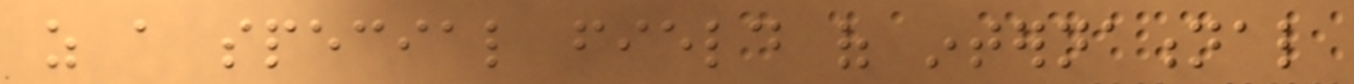as a special field of international
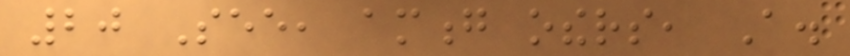20 See, among others, A.
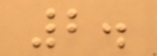2.
